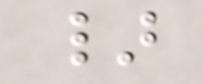}
